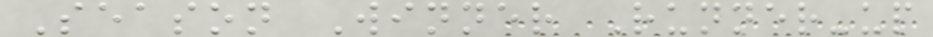Season Winner Runner-up
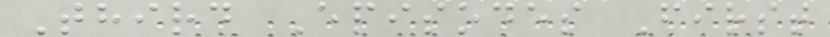Third Episodes First
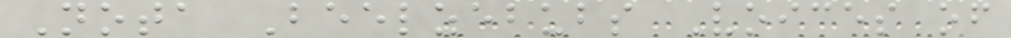Nota Beelzebubs Voices of
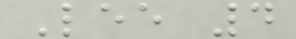Lee 4
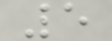5
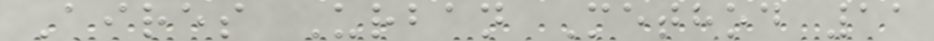Aires Urban Method 11
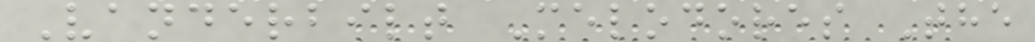Vanderbilt Melodores The
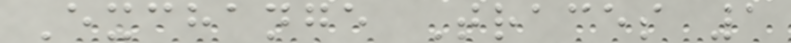Exchange Traces 1
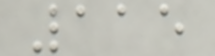115
